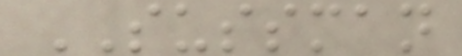SUSSMAN
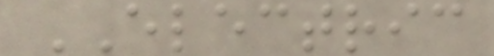ELECTRIC
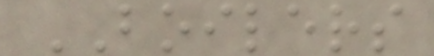BOILERS
